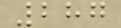287
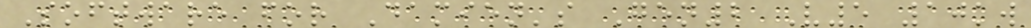Software for Damien's Gen2 V5 10kw
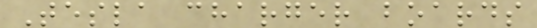Tesla charger boards
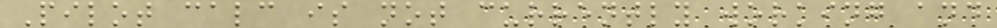Pilot calc is not currently working and
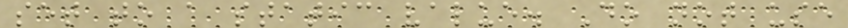set to a static value. Do not use
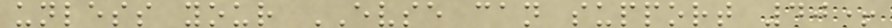unless your EVSE can support 40+
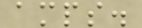amps.
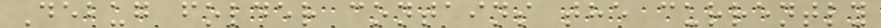Debug folder contains the currently
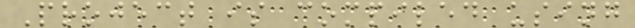Project is compiled using
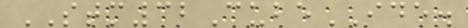STM32CubeIDE.
